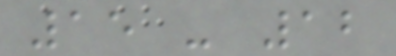15 - 12
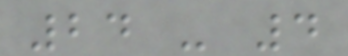24 - 4
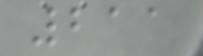211
